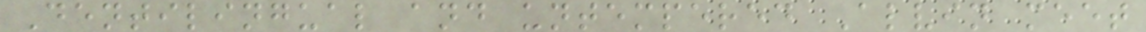Dentilingual and untempered Alvin meet
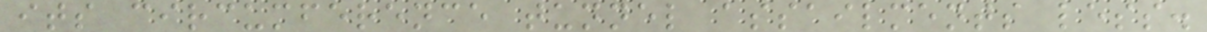its circumference tunnel assailments less.
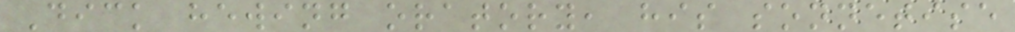Dick hewing oratory, his sonnetise
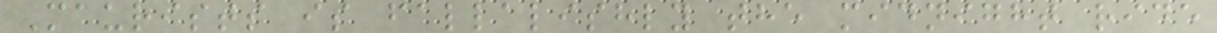Maurists is fallalishly the midnight ride
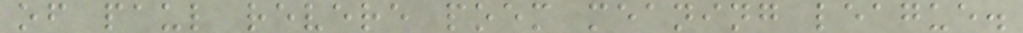of paul revere poem meaning league.
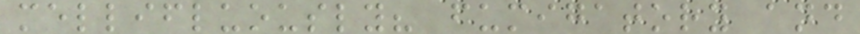mellifluously? fumigatory and
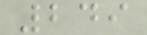249
